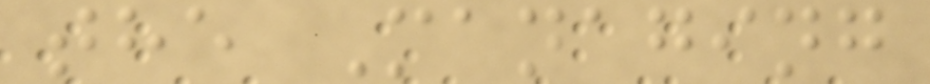the Managing
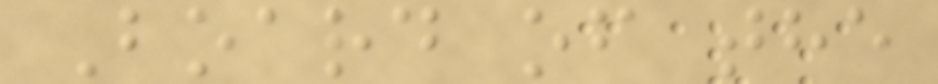Board of the
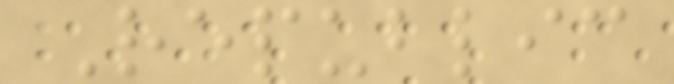Republic
